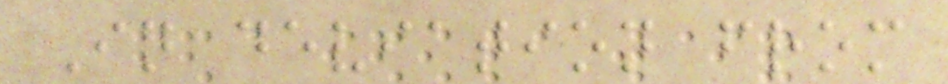In deviation from
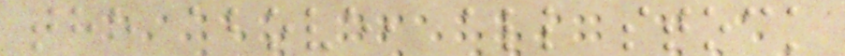the above, all stock
